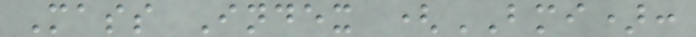Mass Index (BMI):
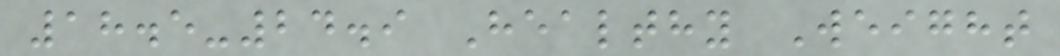18.5-24.9 Healthy Weight
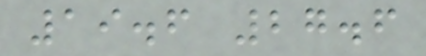19.6 27.6
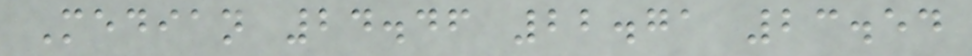Median 24.46 22.71 23.54
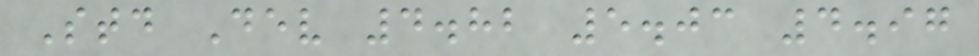Std Dev 4.82 5.03 4.97
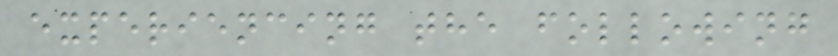experiencing the following
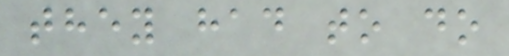they had to do
